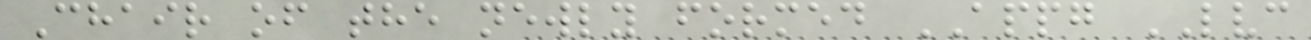Chair of the newly formed APPG LVC
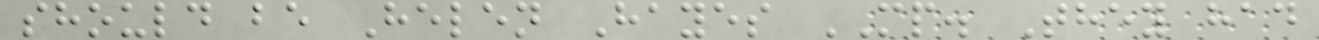should be Helen Hayes MP. They had
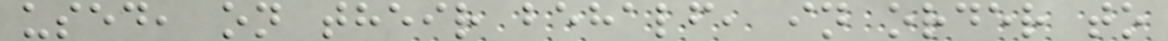used, on their behalf, in order to
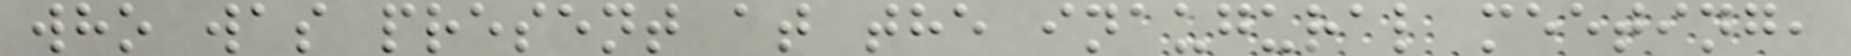who was present at the inaugural meeting,
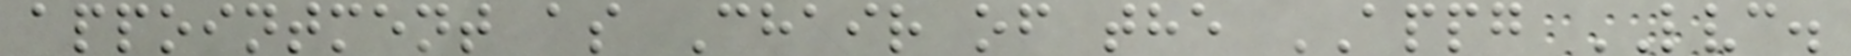appointment as Chair of the APPG LVC.
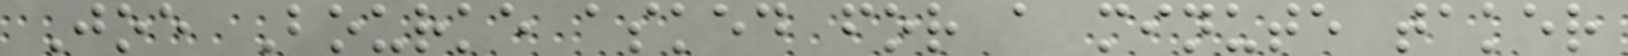Joe Bourke asked for a minute taker
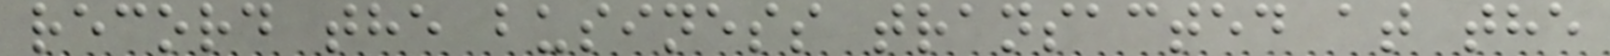record the business transacted at the
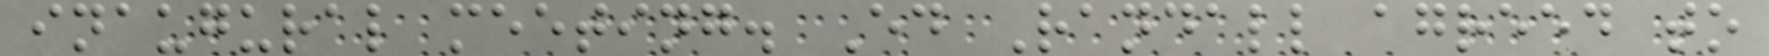inaugural meeting. Ed Randall agreed to
